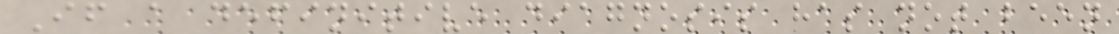If a definitive diagnosis has not been
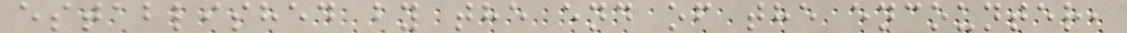established by the end of the encounter,
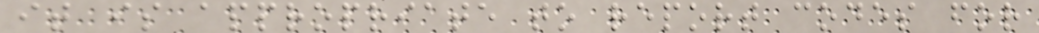it is appropriate to report codes for
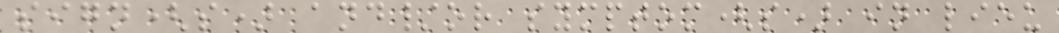sign(s) and/or symptom(s) in lieu
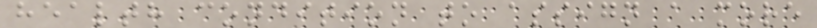health condition to assign a more
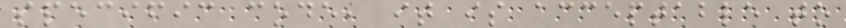specific code, it is acceptable to
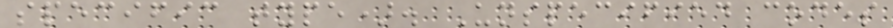specific type). Unspecified codes
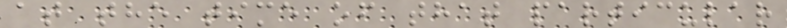at the time of that particular
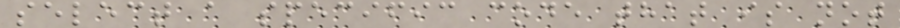select a specific code that is not
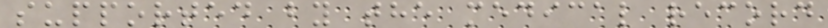supported by the medical record
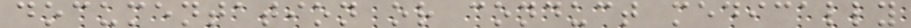documentation or conduct medically
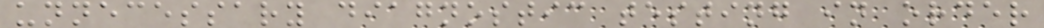unnecessary diagnostic testing in order
